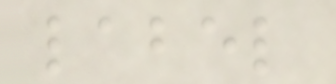label
